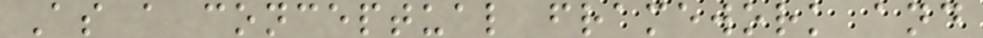As a conceptual framework and
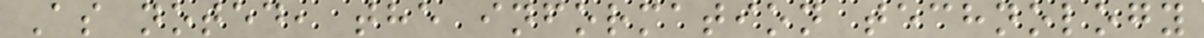As noted, the information technology
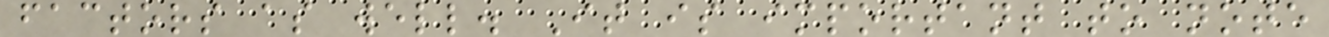factors as well. It is important to note
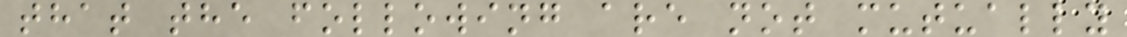that the following are not mutually
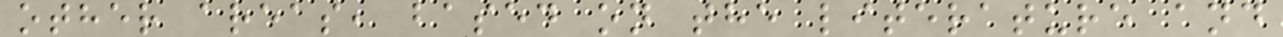other areas, based on the literature and
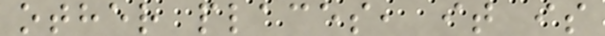other places, it is
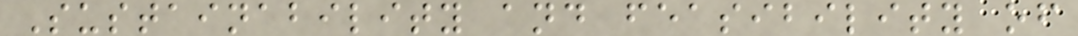Sustainability and feasibility of
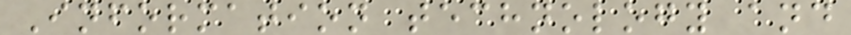Information technology and
